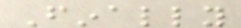Finally
